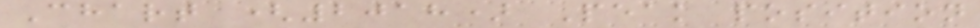Chart (2018) Peak position
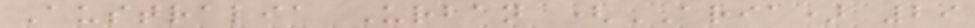Australia Urban (ARIA) 29
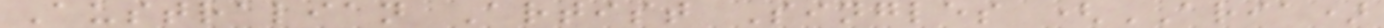Australian Artist Singles (ARIA)
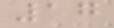17
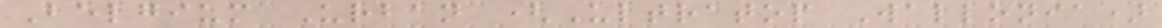Belgium Urban (Ultratop Wallonia)
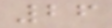26
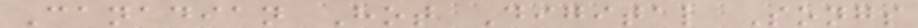Canadian Hot Digital Songs
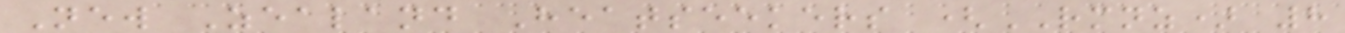New Zealand Heatseekers (RMNZ) 8
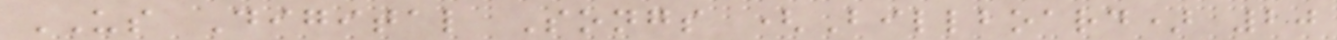US Digital Songs (Billboard) 20
